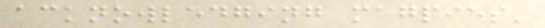acknowledging magpies'
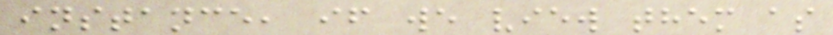instance, if we view them as
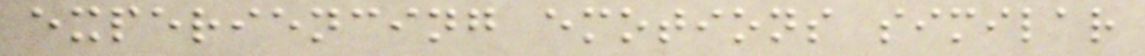experiencing emotions similar
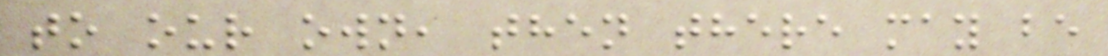to our own, then there may be
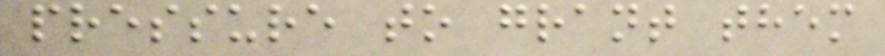pressure to grant them
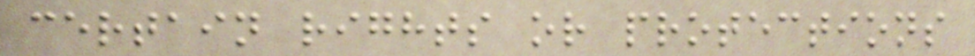certain rights or protections
